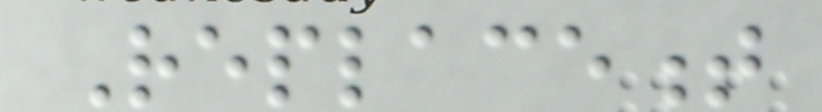Replacement
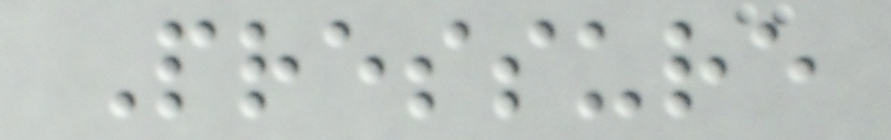Pressure
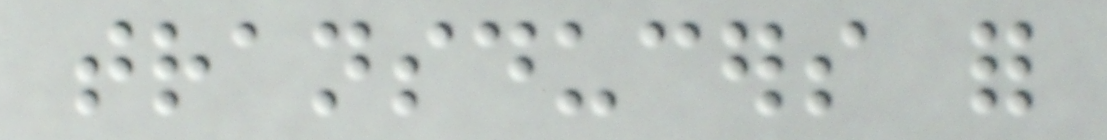transducers for
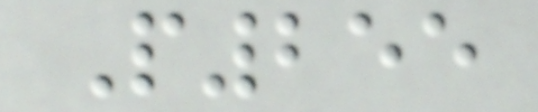P255
